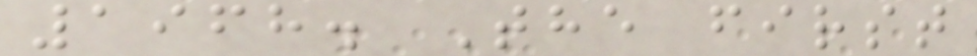1968. The first
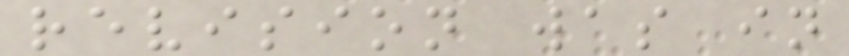revision was in
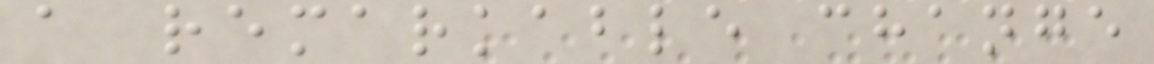a remarkable change
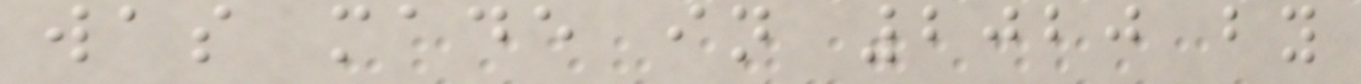was made in 2020 by
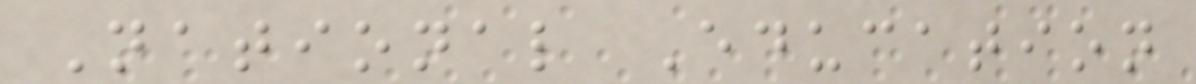National Education
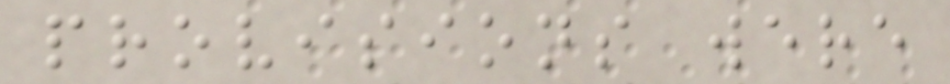provisions were
